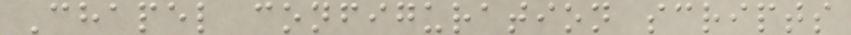Chapel configuration scripts
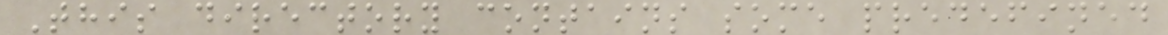This directory contains some predefined
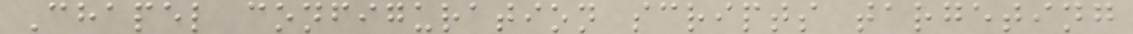Chapel configuration scripts targeting
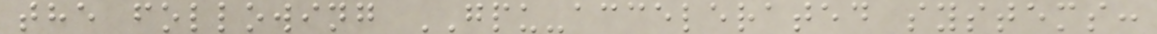the following GPU-accelerated systems:
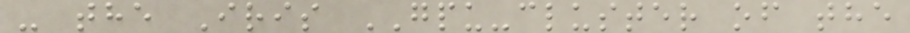- the Iris GPU-cluster of the
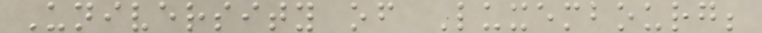University of Luxembourg;
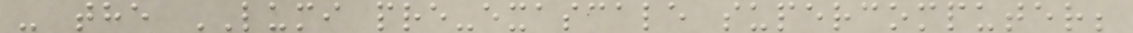- the LUMI pre-exascale supercomputer;
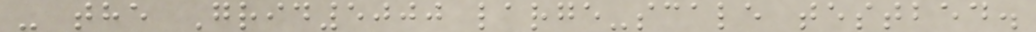- the Grid5000 large-scale testbed.
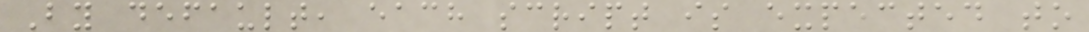By default, each script is expected to
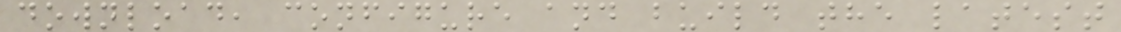download, configure and build the latest
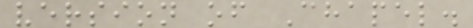version of Chapel.
